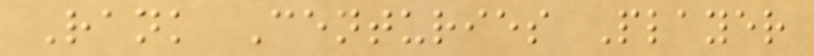Rank Centuries Player
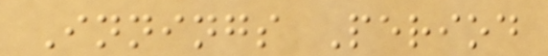Innings Period
